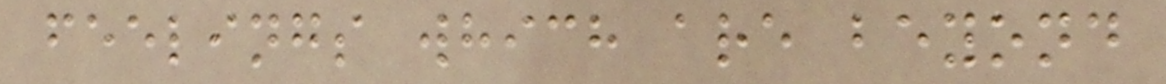feelings which are beyond
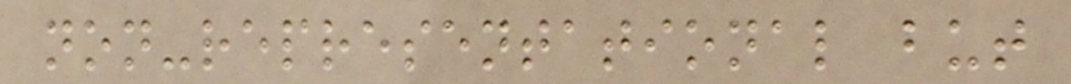non-representational but
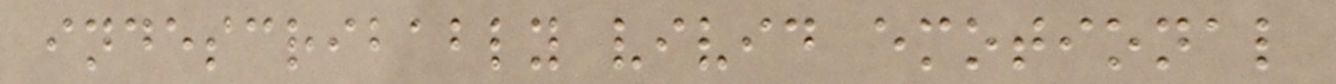indescribably vivid emotional
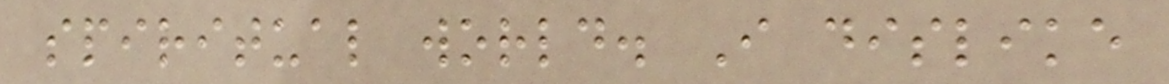spiritual world. I dislike
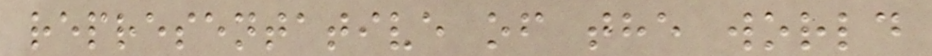representative of the world
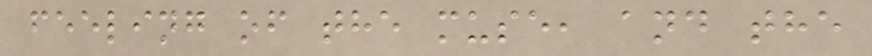feeling of the muse, and the
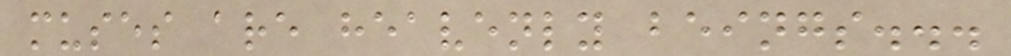muses are heavenly beings...
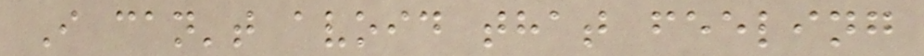I can't avoid that feeling
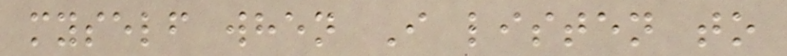myself when I listen to
